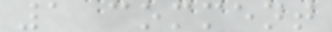1 comment
